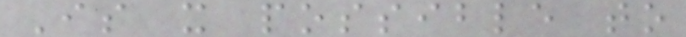Is it possible to
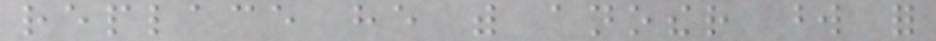replace he with another word for
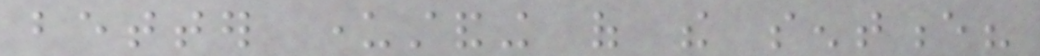better understanding of the sentence?
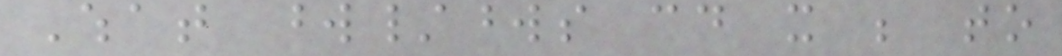What word/words could it be to
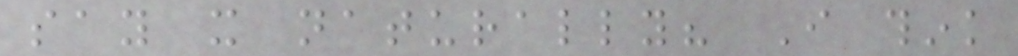say it naturally? I think
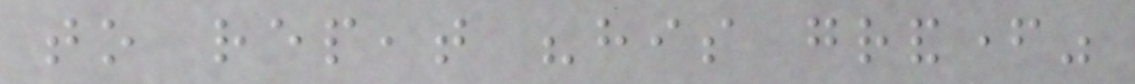to repeat "his grandfather"
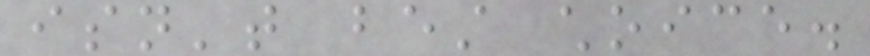isn't best choice.
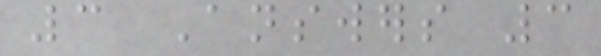3 Answers 3
